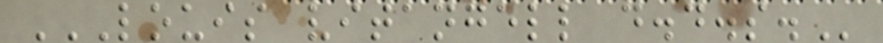LOUIS VITANGELL D.D.S.
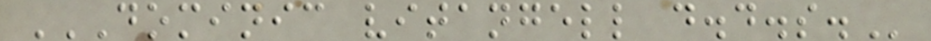DOMINIC VITANGELL D.D.S.
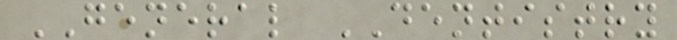GENERAL DENTISTRY
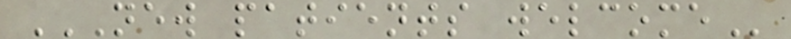NEW PATIENTS WELCOME
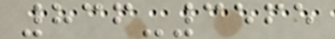836-3565
